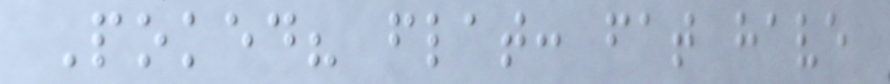Poked? flat: fat have
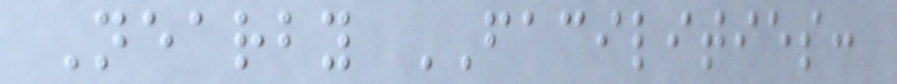Nearby FACILITIES:
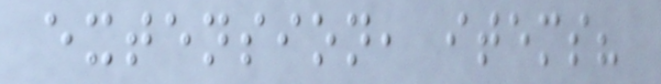extension, items?
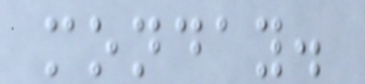monday.
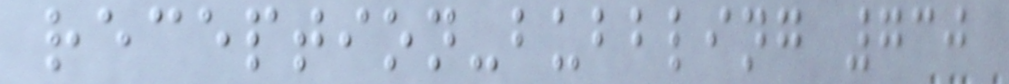reception-bubbling 730
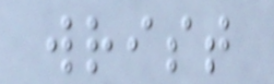wrist
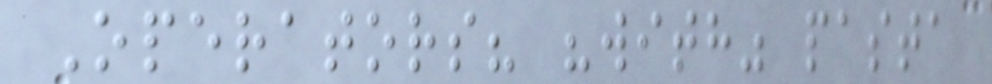Operators? "with" pasta
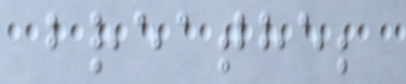breathe;
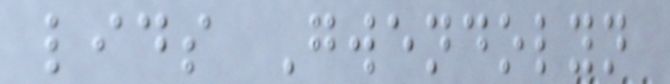lids Gwendolyn
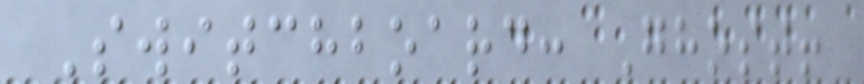Switchboard: Ghost!
